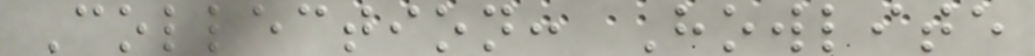Collection: Howlite
